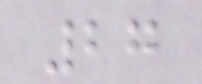27
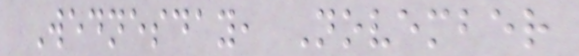Wednesday, November
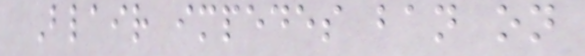Blair impedes ban on
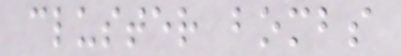cluster bombs
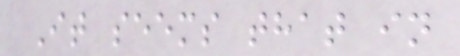It seems that in
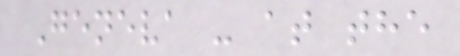Geneva - at the
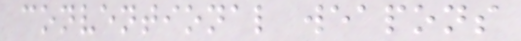conventional weapons
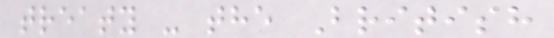treaty - the British
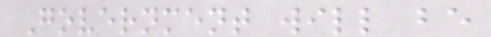Government will be
